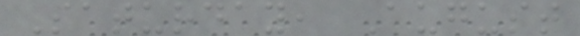Saturday, August
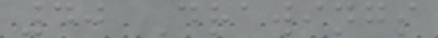40 Drawings
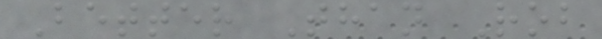Better Than Rob
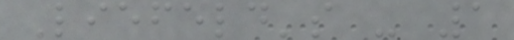Liefeld's - 1
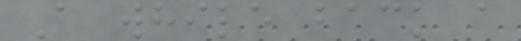A while back a
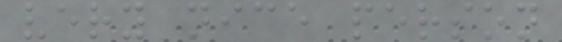very nice person
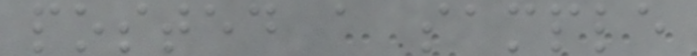posted a sample
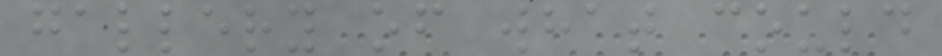gallery of what could
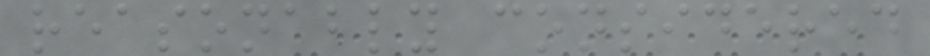reasonably considered
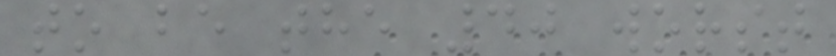to be the 40 worst
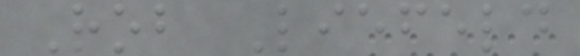Rob Liefeld
